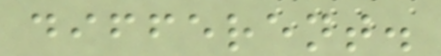different.
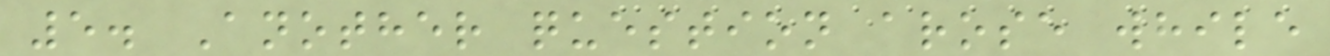5. Another question arose while
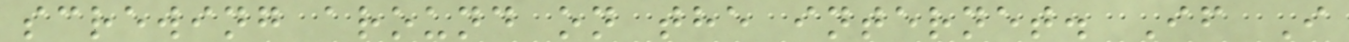screwing around on the internet. If I
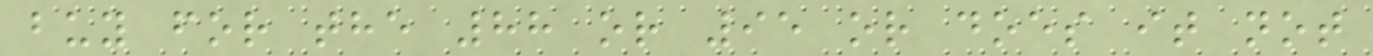buy for the 88 or 95 or does it not
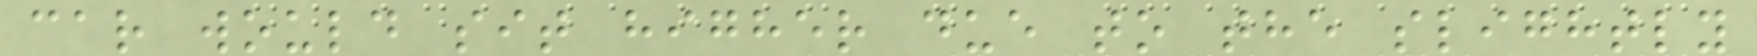car would sit higher due to the slightly
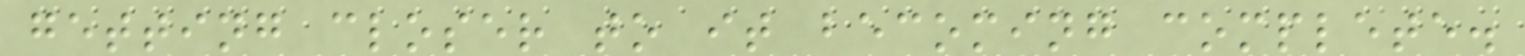getting closer to it becoming complete.
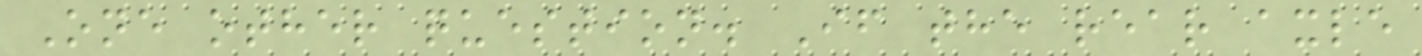One other question. If the rear axle
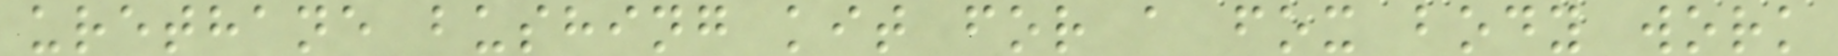urethane bushing kit for a fox body work
